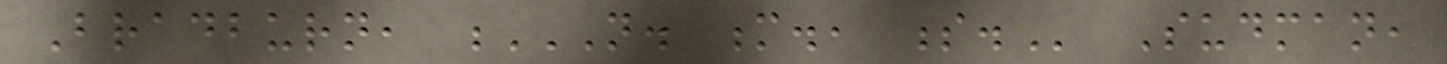Bradburn, N. M., S. Sudman,
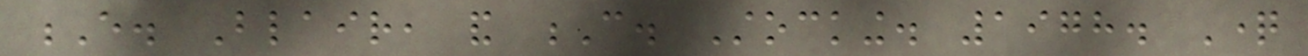E. Blair, and C. Stocking. 1978. Question
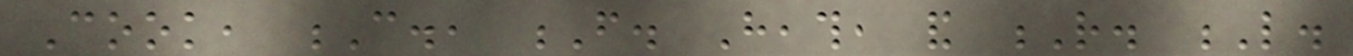Cook, C., F. Heath, and R. L.
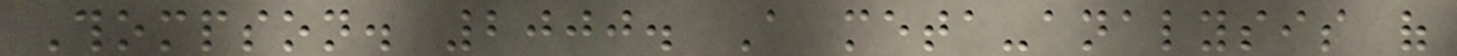Thompson. 2000. A meta-analysis of
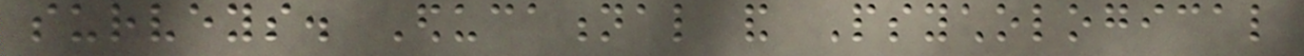surveys. Educational and Psychological
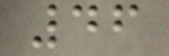46
